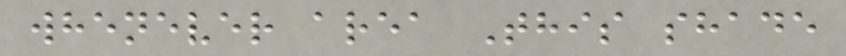whenever area This shade
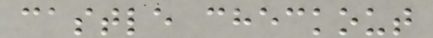castle checkout
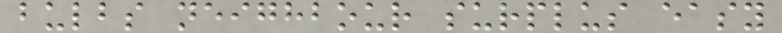bulbs neighbour surplus easy
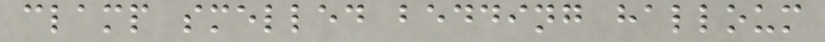clamp smelled bedding halloum
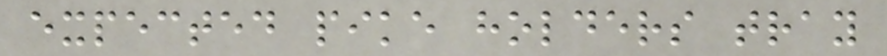expected pike holders tray
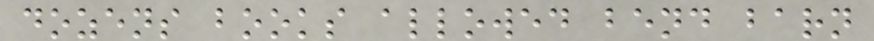dozens books allowed bend barn
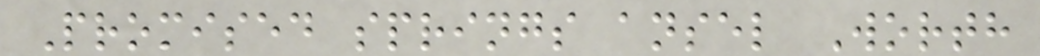Promised springs ansel Worth
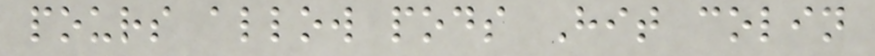pours allow pods Hit colin
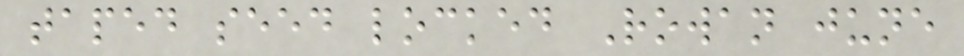taped seed locked Rowan june
